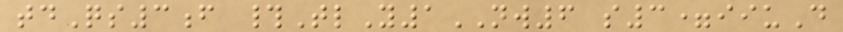tdQs3f #TlY1NW6 s3=iiuD
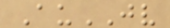AuJV
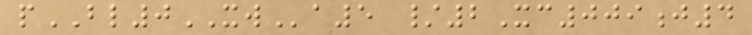pBL0XWa5 /2Xc009j4
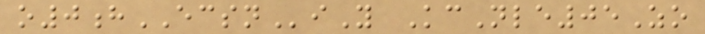o0hECSNiY KcNle05Zo
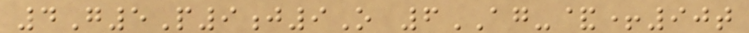4G5P9j9O 6AG-&+90t
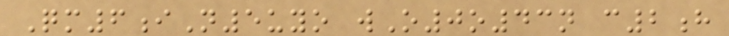Qm6iN5uyo wO0o43n c2h
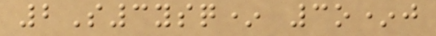2S3ysq* 3o*j
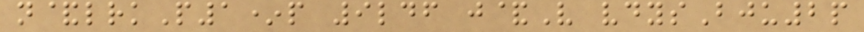n&lrkP1*p 9ldf j&V vdysBju2p
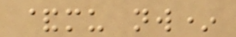&mu nw*
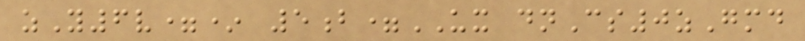zY6v=* 5b=UX dnCs0zGmd
